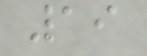19
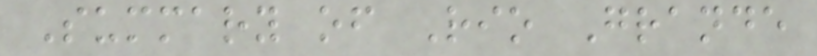Summary of Rio Grande
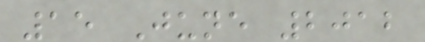15 June 2012
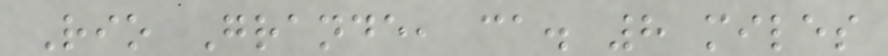Rio Grande, ca. 8 miles
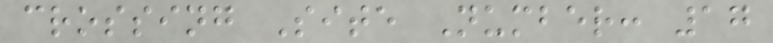crossing Site Number: 17
